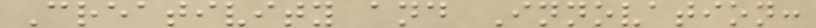Creativity and Innovation:
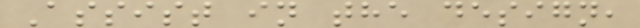Assist in the design,
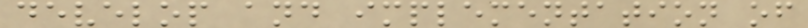develop and implementation of
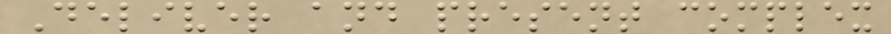Deliver and present complex
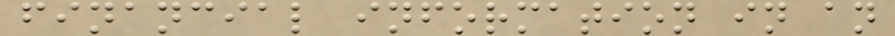financial information in an
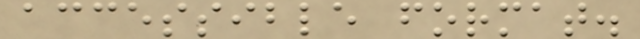accessible format.
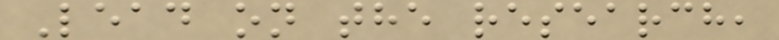Lead on the research,
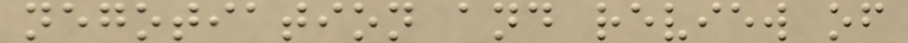negotiation and review of
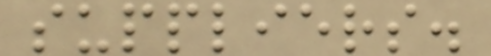suppliers.
